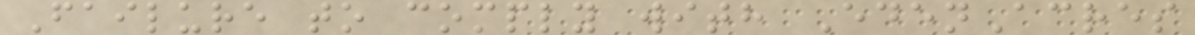Failure to comply with EdenAcres
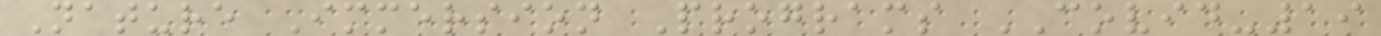Nature Immersion Programs COVID-19
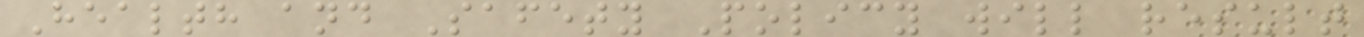Health and Safety Policy will result
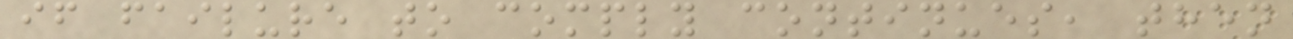if failure to comply continues, then
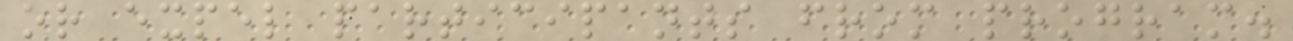or expel participants from program.
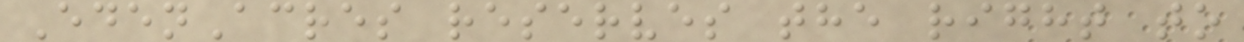EdenAcres reserves the right to
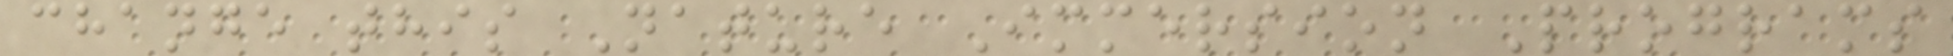change this Nature Immersion Programs
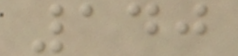140
